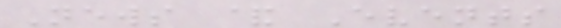News & Events
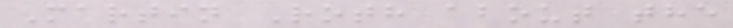Martin Roth about the
